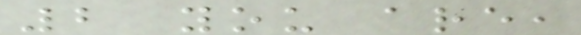2 you are,
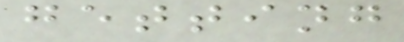getting
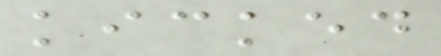kicked
